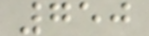750
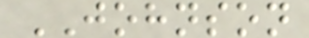JOHNSON
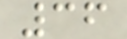36
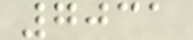7031
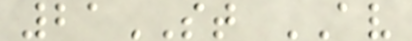21ST AV
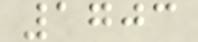1703
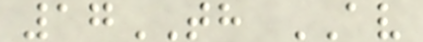17TH AV
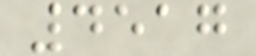4517
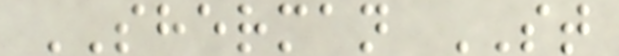SHERMAN ST
